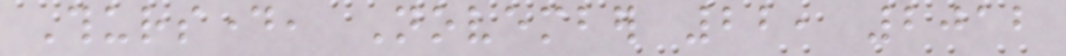Thursday, November 22, 2012
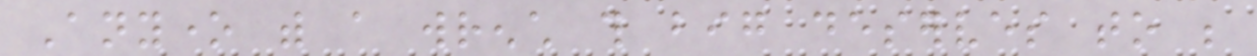Anyone with a wrench this big deserves to be
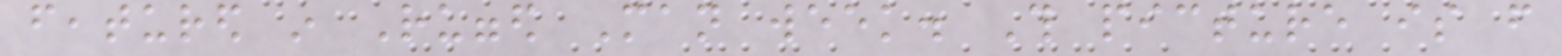featured in Rugged Man week. This picture is from
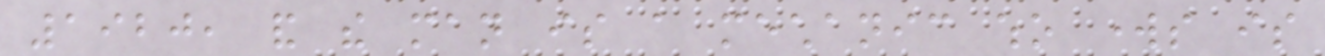1920, and the man is a mechanic who works is
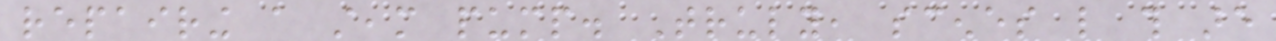repairing a steam pump. Truly, scenes like this are
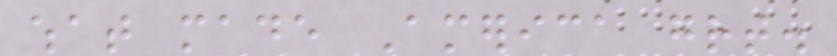what made America great.
